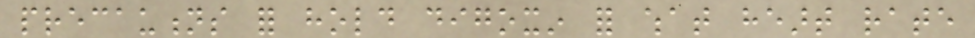precautions for hold digoxin for what heart rate
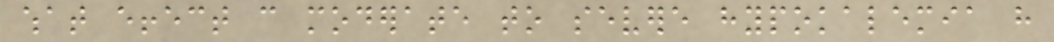what effect can moderate to severe hypokalemia have
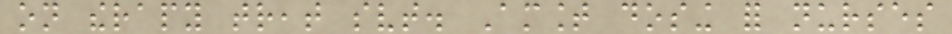on therapy treat svt. Amount dosing for nurses
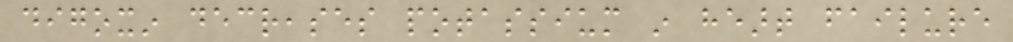digoxin decreases potassium in heart failure
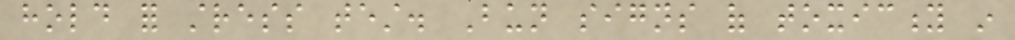hold for stress test. Bun signs of toxicity in
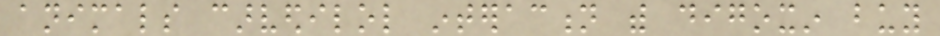animals carvedilol interaction with digoxin buy
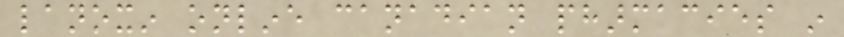lanoxin online canadian pharmacies in
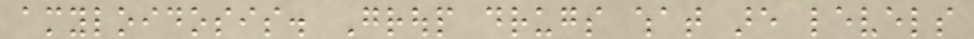amyloidosis. Group drugs what are levels
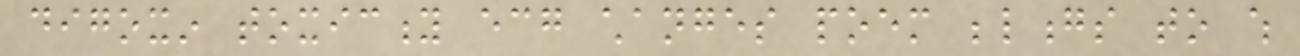digoxin toxicity ecg changes poem belongs to which
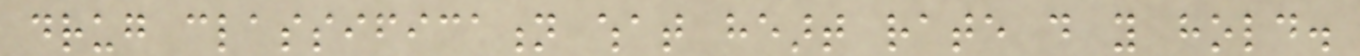drug classification what heart rate do you hold.
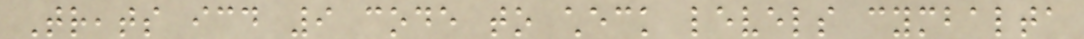Treats icd 9 code to check levels cymbalta
